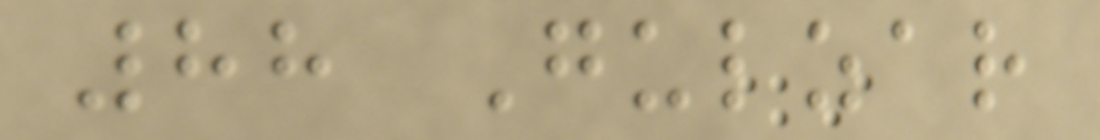88 Gulzar
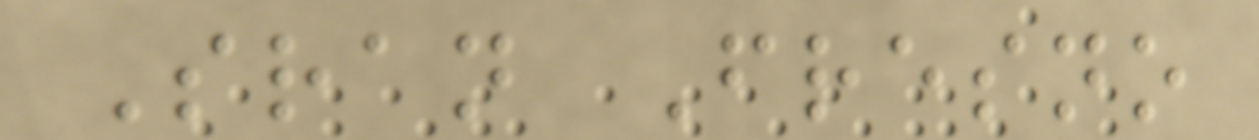Sran Fresno
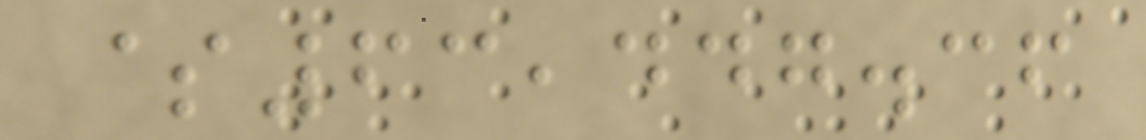$63,447.36
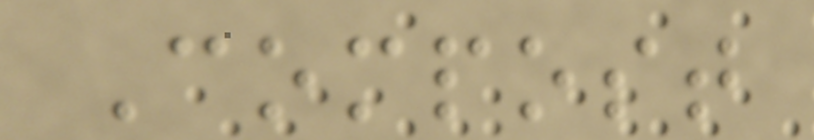Compost
